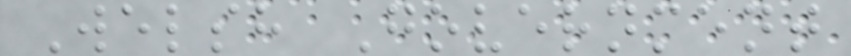Welsh Government
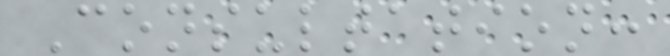Consultation:
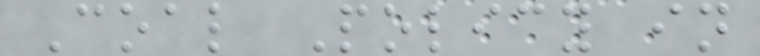Coal Policy in
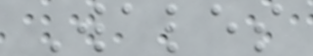Wales
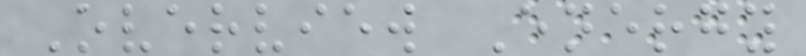Overview Energy
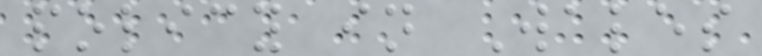policy in Wales
